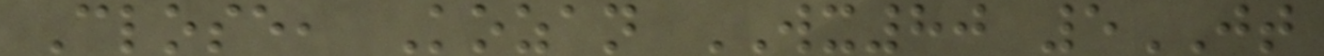Close, Kozan WX80 5JT
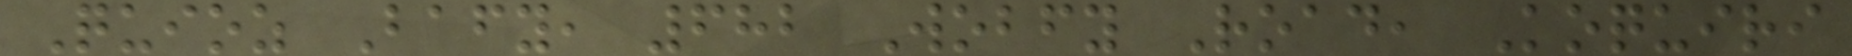Quioz Bafy, 682 Wobfy Road, Koquiri
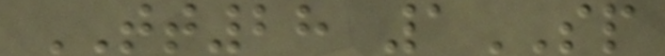TT28 1SP
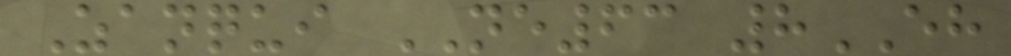Zanqui NE63 8EH
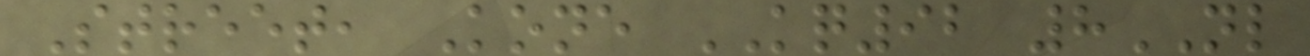Street, Kone KQ92 8NL
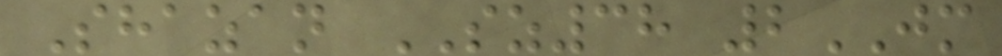Shazan SZ38 2JM
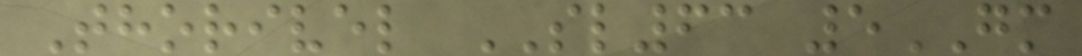Thorivel SL63 5GM
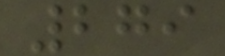279
